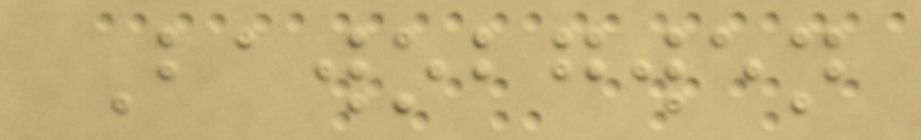Bawobgwen
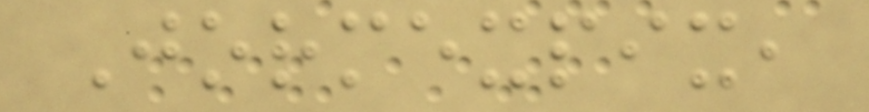Jormexpix,
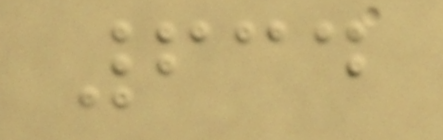634
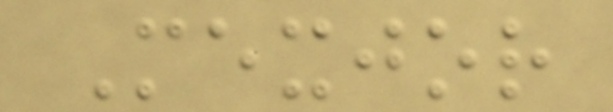Mexjor
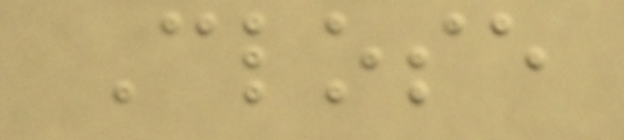Close
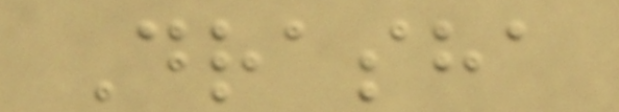Drasha
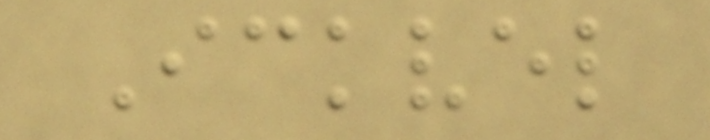Ickvel
